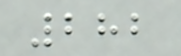282
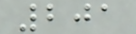201
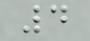4
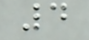4
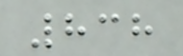838
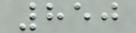850
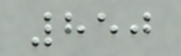850
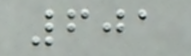601
